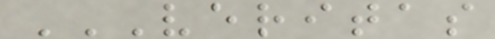VERITAS
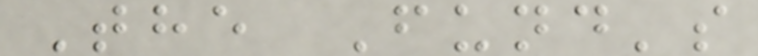The Fund's
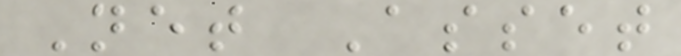Net Asset
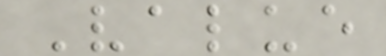Value
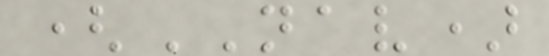(NAV)
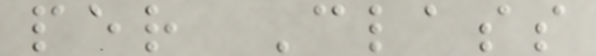per Class
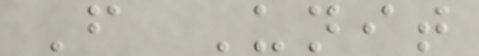F Unit
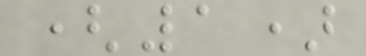(1)
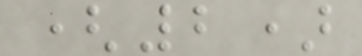(2)
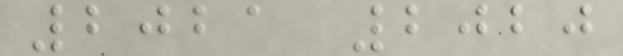2021 2020
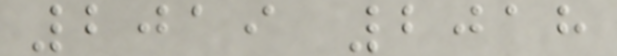2019 2018
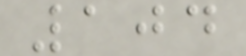104
